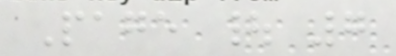Page | 7
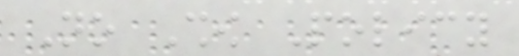No Show Policy
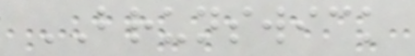BRUNSWICK
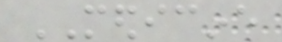MEDICINE
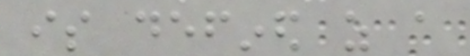is defined as a
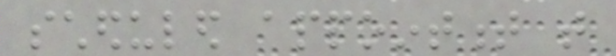scheduled appointment that
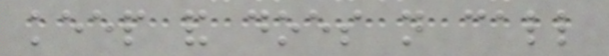keep and does not call
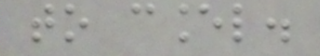to cancel.
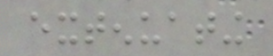extenuating
